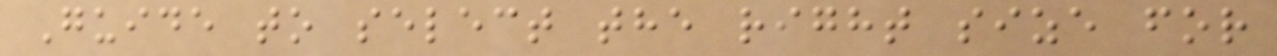Guide to select the right size for
